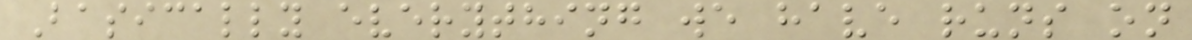Basically everything we have runs on
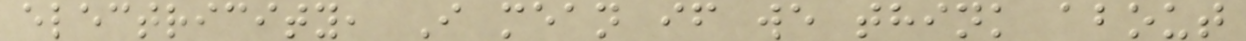electricity, I mean if we think about
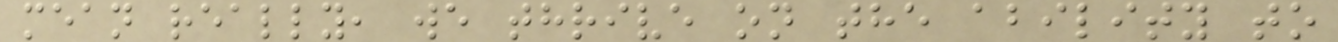mean really, we thrive on the ability to
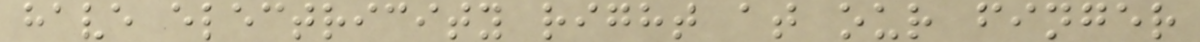have electricity right at our finger
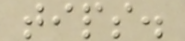tips.
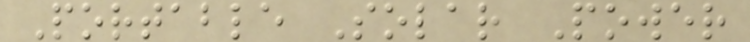Portable Solar Power
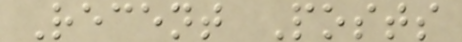Recent Posts
